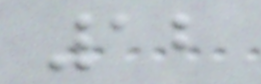12
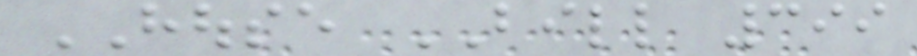HOUSE BILL 399
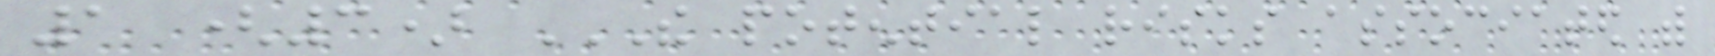1 (3) THE POTENTIAL RISKS ASSOCIATED WITH
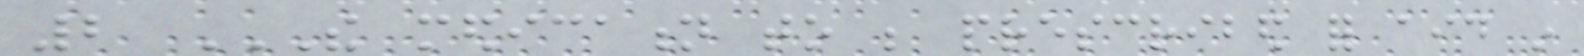2 THE MEDICATION TO BE PRESCRIBED FOR AID IN
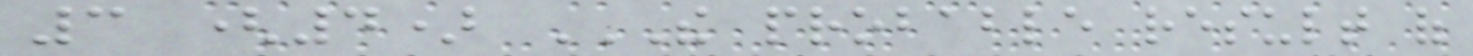3 (4) THE PROBABLE RESULT OF
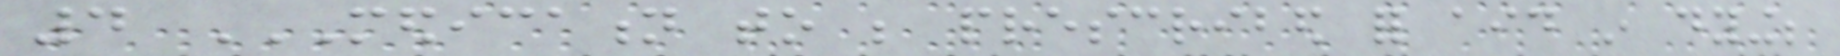4 MEDICATION TO BE PRESCRIBED FOR AID IN DYING;
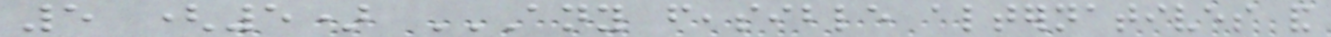5 (5) ANY FEASIBLE ALTERNATIVES AND
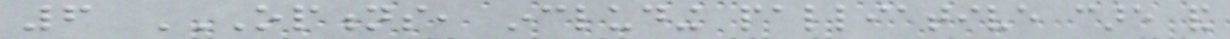6 OPTIONS, INCLUDING PALLIATIVE CARE AND
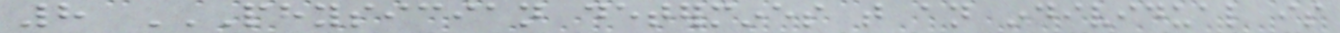8 PHYSICIAN DETERMINES THAT AN INDIVIDUAL IS
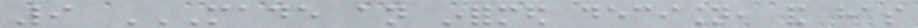9 MADE AN INFORMED DECISION, AND HAS
